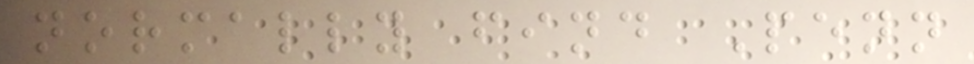normally find Penn
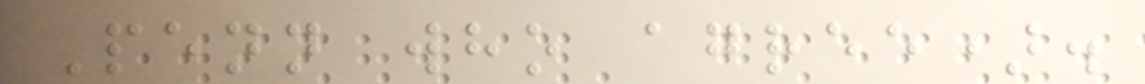Penn who agree).
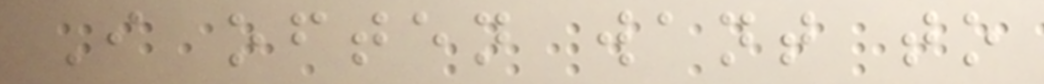I often want to
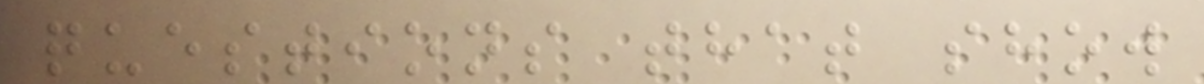questions that show
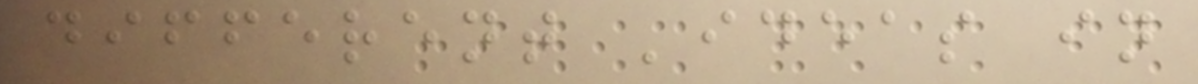different 'ideas in
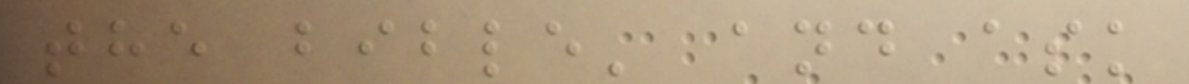the bible' and ask
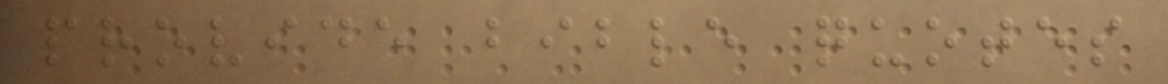provide bible quotes
